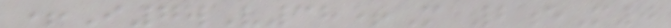+I7wV38+M 2eM0
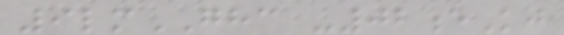9lmGHC -02eKj
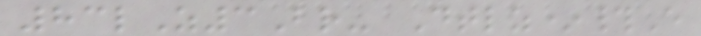83lZ3Br- Dtlz*#E
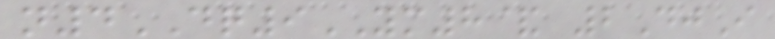n4DQ9YM8& 2DjI
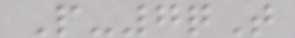P-7qT
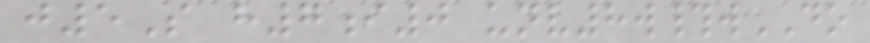j5S h7i0 unv8w#wDO
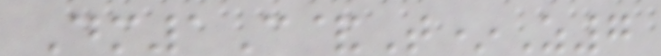Dm1C&T*Z7
